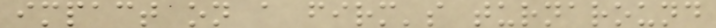impact on a firm's turnaround
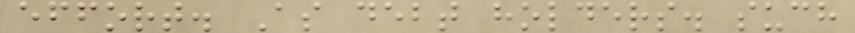effort. As debt holders. such
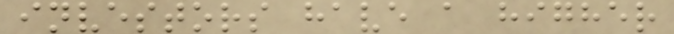investors have a higher
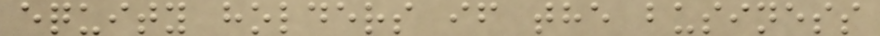equity holders if the business
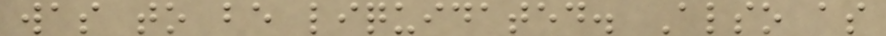was to be liquidated. Also as
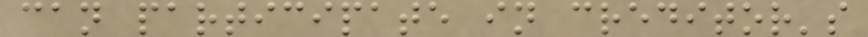can participate in creditor's
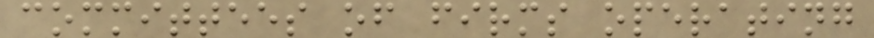committees of firms operating
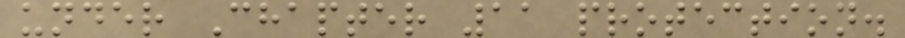under Chapter 11 protection.
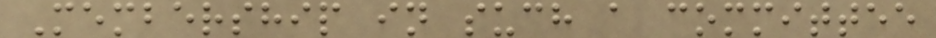Membership in such a committee
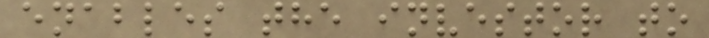enables the investor to
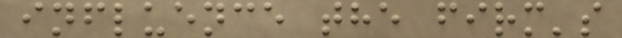influence the firm's
